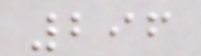296
